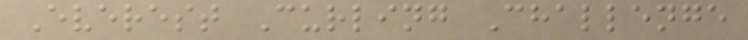Everest Curling Challenge
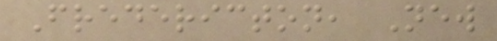Fredericton, New
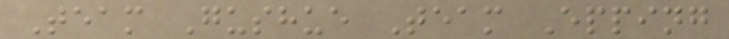Team Gushue Team Epping
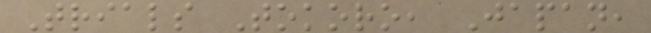Trials Tokoro, Japan,
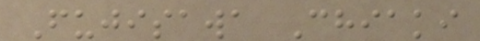Fujisawa Chiaki
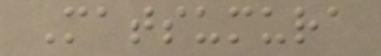Matsumura
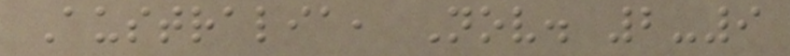Australia, Nov. 2-9
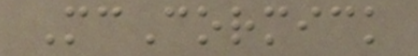McCormick
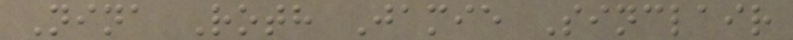Nina Roth Jamie Sinclair
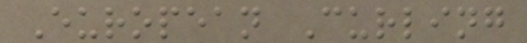European Curling
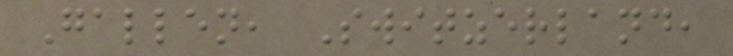Gallen, Switzerland,
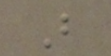B
